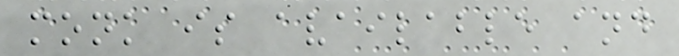monk is available and
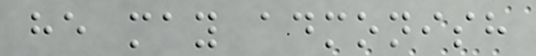he may admonish
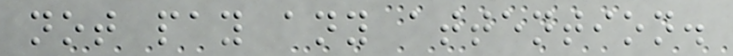not pay any attention.
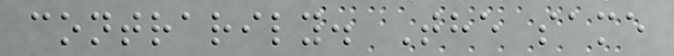contrarily. The same
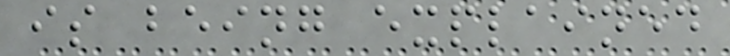is being explained
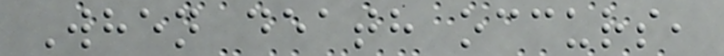When death occurs,
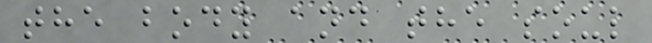the body and the soul
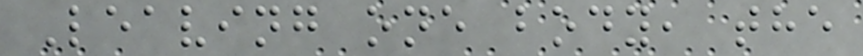Leaving one body, the
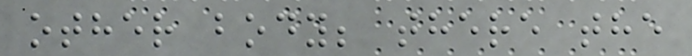other body; there the
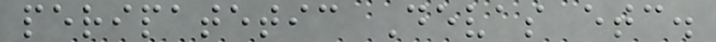peripatetic Devas etc.
